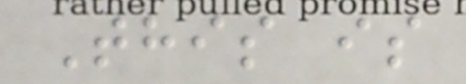This is
